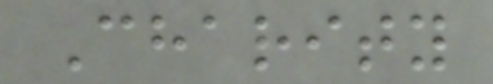Charity
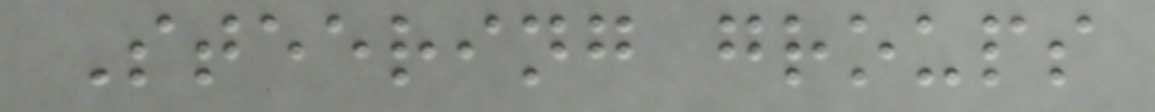Steering groups
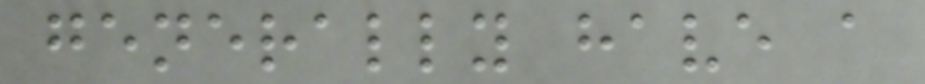generally have a
